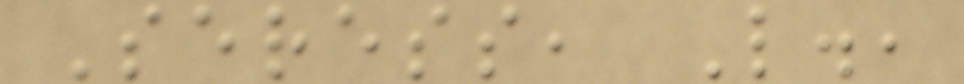Seress, L.,
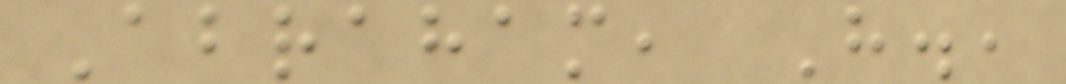Abraham, H.,
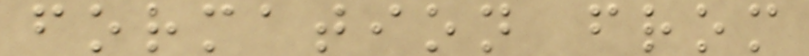formation from
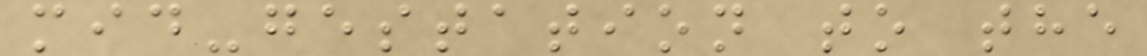mid-gestation to the
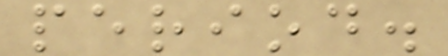period.
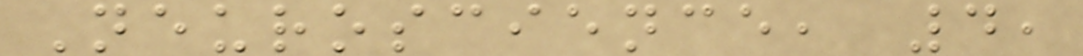Neuroscience, 4,
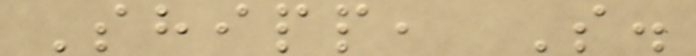Shipp, S.
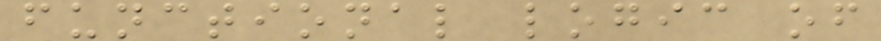functional logic of
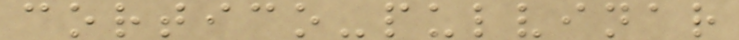cortico-pulvinar
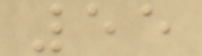55
